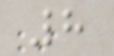8
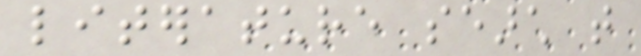literature search that
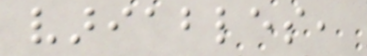variables,
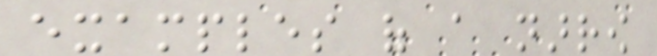examples of a narrow
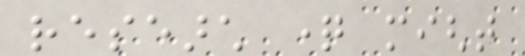research question might
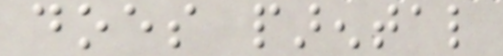does parental
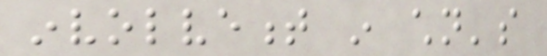involvement in children's
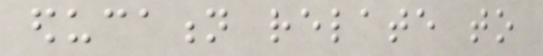education relate to
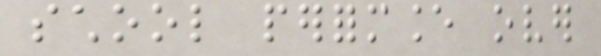school performance over
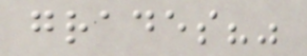grades?"
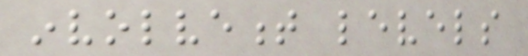involvement levels
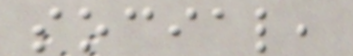social,
